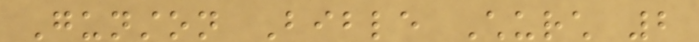Gunston Bible Church 2
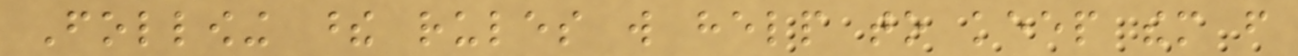Following these rules will help to keep them from
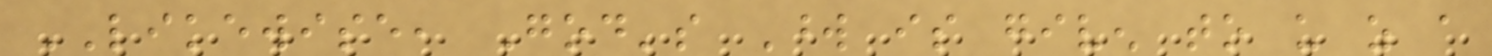LIKEWISE, God's Word is given to us as a
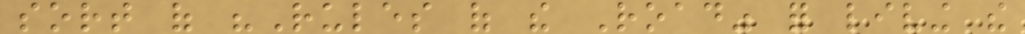sort of "Rules of the Road" for living the
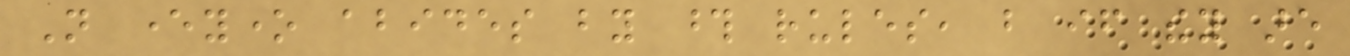Not everyone abides by those rules, but if they are
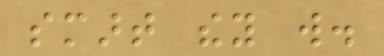smart they will.
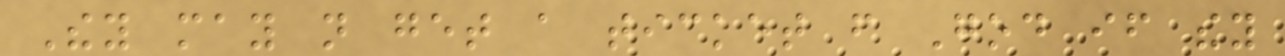They may not get a ticket from God if they
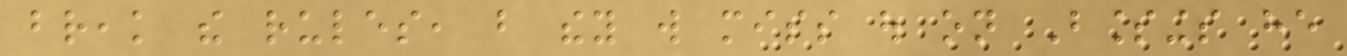break the rules, but they will miss out on Blessings he
